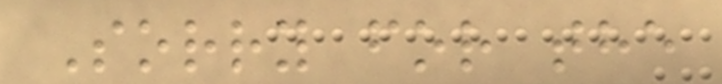Sorry for the
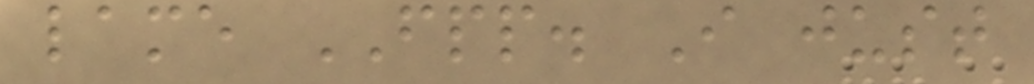lame FPP. I just
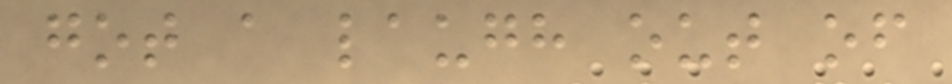got a laugh out of
